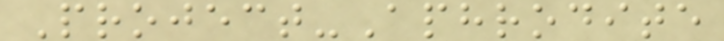Project-Aphrodite
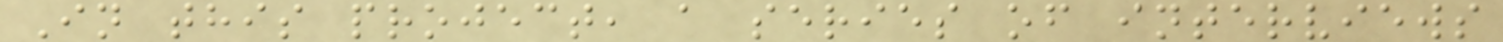In this project, a series of interviews
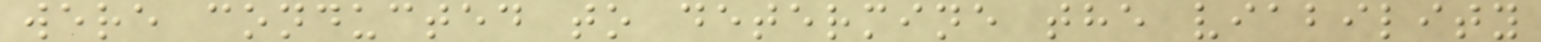were conducted to determine the viability
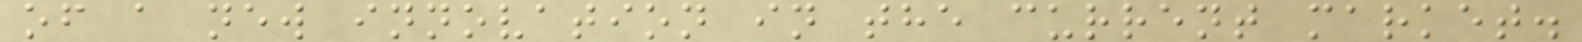of a new innovation in the current market.
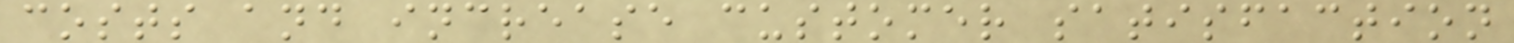costs and increase customer satisfaction
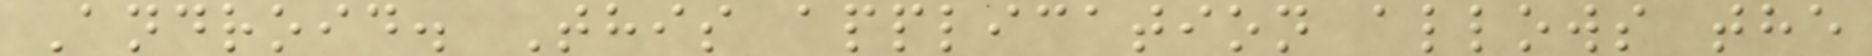Android. This application allows the
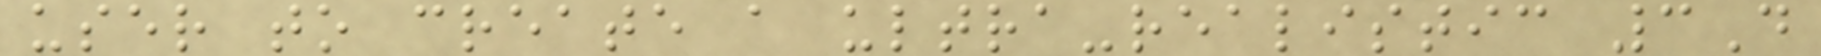user to create a ultra-realistic 3D
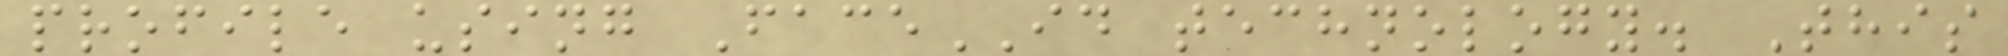profile using FaceID technology. This
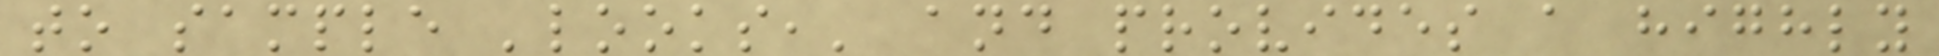to sample 'looks,' and provides a highly
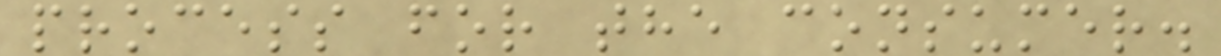process for the consumer.
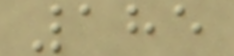185
